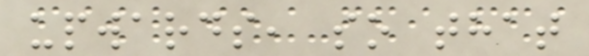upwards, so that
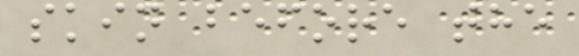skin before the
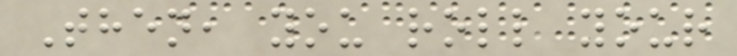Then, you roll your
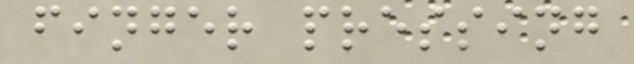finger pressing
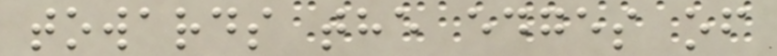towards the edges of
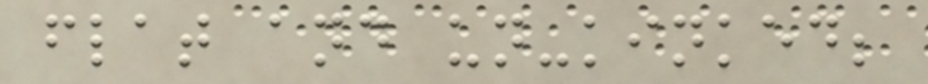flat and un-kinked;
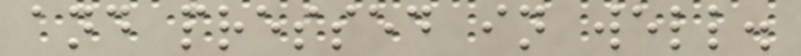and pressed in well.
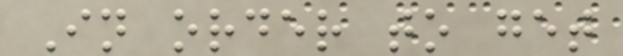In order to get
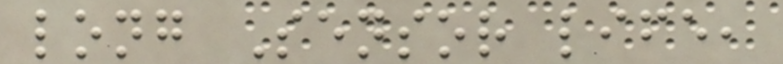long Sensor life,
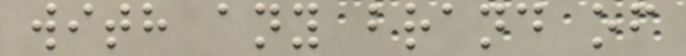with any brand of
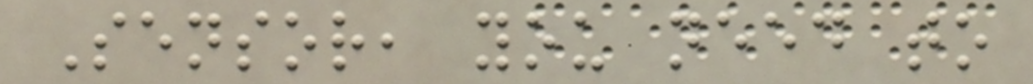Sensor, you need to
